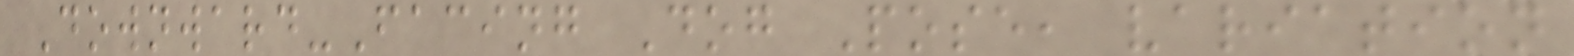Downward-Facing Dog Pose, variation
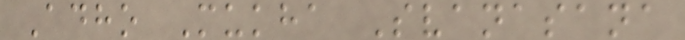Adho Mukha Svanasana
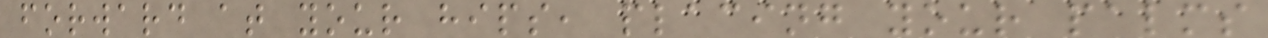forward at your hips, placing your palms
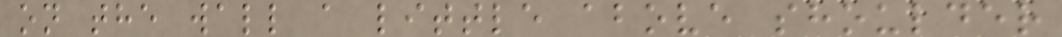on the wall a little above shoulder
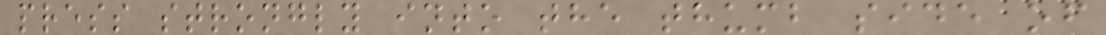press strongly into the thumb side of
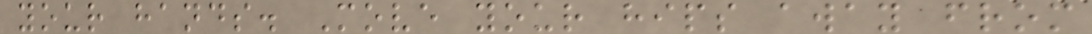your hands. Move your hips away from
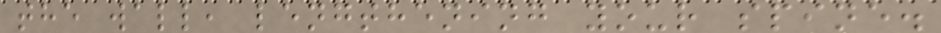the wall, lengthening your spine.
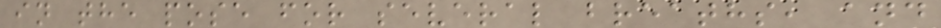in the pose for several breaths, and
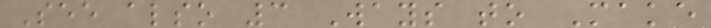See also 3 Ways to Make
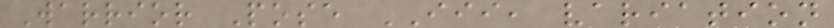Warrior Pose III, variation
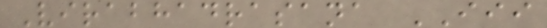Virabhadrasana III
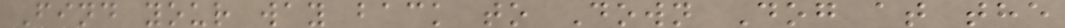Find your way back to Down Dog at the
